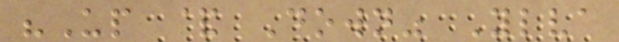"Up & Down" Ylva
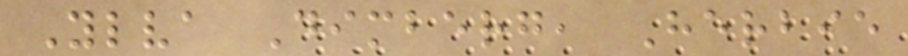Ylva Dimberg, Herbie
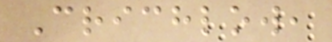Crichlow,
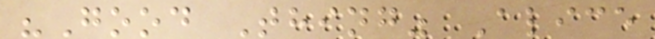"Good Thing" Alice
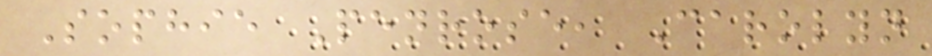Sophie Penrose, Carolyn
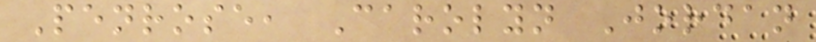Penrose, Carolyn Jordan
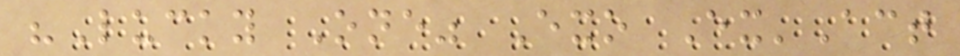"Lucky One" Exo Ex'Act
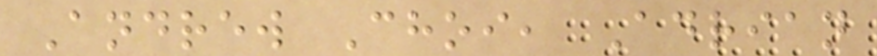Andrew Choi, Adrian
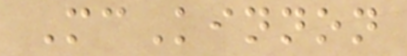McKinnon
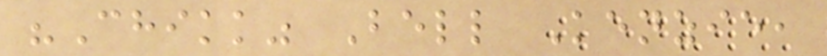"Chikk" Bell Kenzie,
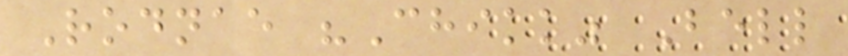Rodnae "Chikk" Bell
